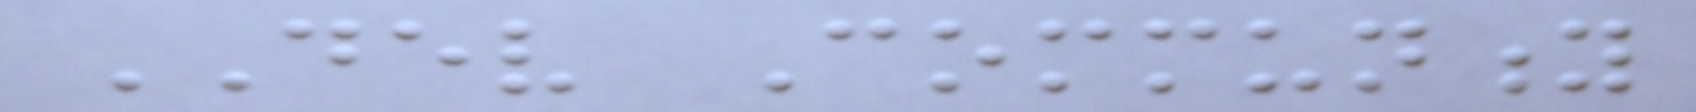DEV Community
